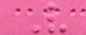V
